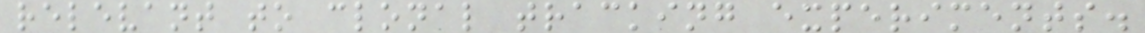relevant to clonal tracking experiments.
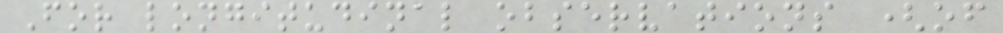For longitudinal observations (of
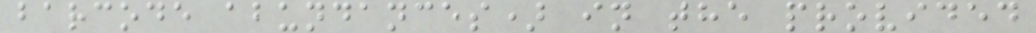barcode abundances) in the provided
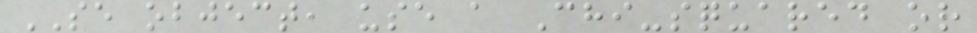SE object, use a Chi-squared or
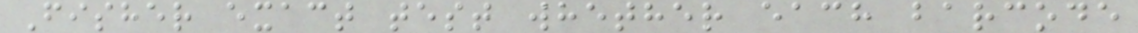Fisher exact test whether each barcode
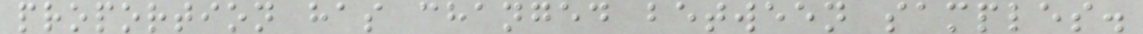proportion has changed between samples.
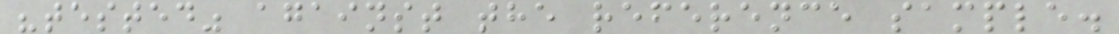"tested" against the reference sample.
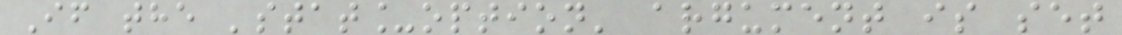If the 'stat_option' argument is set
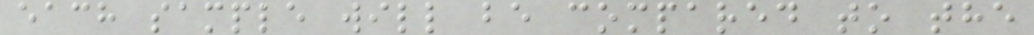each sample will be compared to the
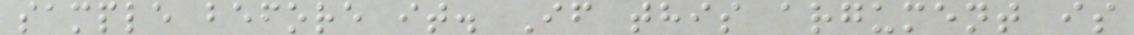sample before it. If this argument is
